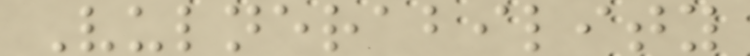Vulnerability
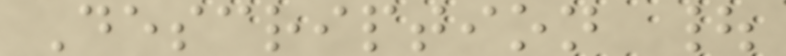Description |
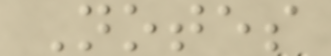Notes
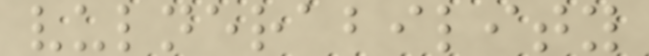vulnerability
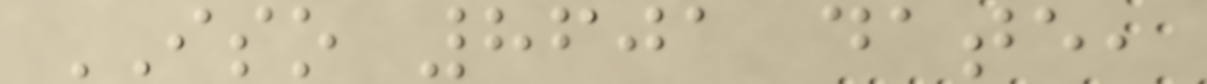ISO 8601 date,
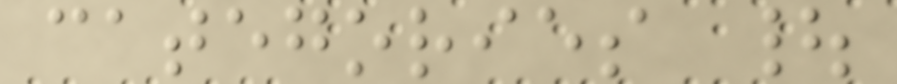categories |
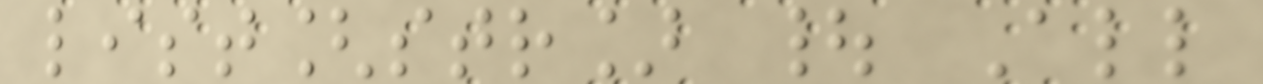list[str] | All
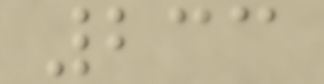233
